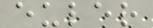euler
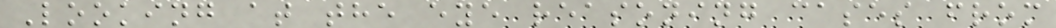Looking at the eye reasoning cases from
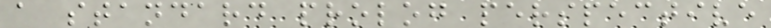a standard prolog perspective
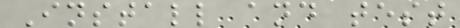Install and test
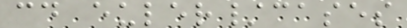cd euler/cases
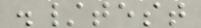./test
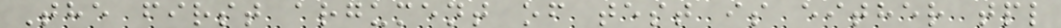The first argument of test is either tpl
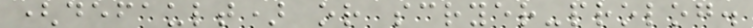(default) or scryer-prolog.
